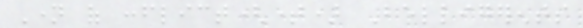Name of conflict(time) Belligerents
